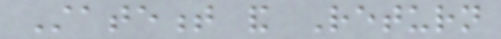Statement and Return
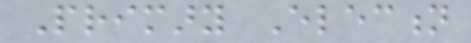Primary Election
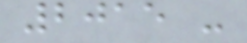2015 -
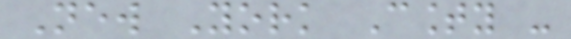New York County -
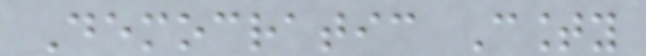Democratic County
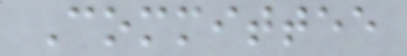Committee
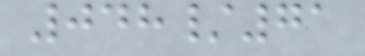048/71
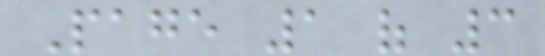Page 1 of 3
